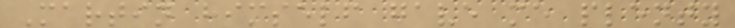Martin himself gave me plenty
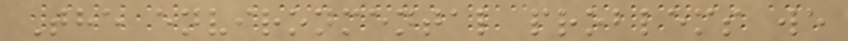The environmental problems we
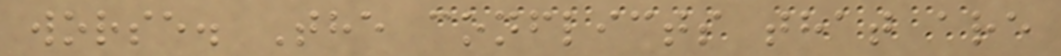worse. The conflicts that are
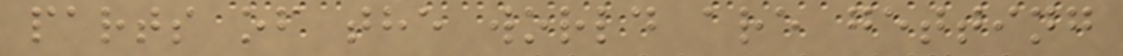parts of the world are getting
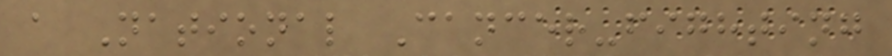a National Cancer-fighting
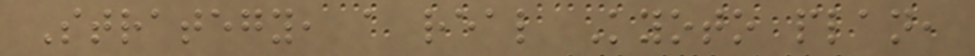Strategy, a real Kyoto plan,
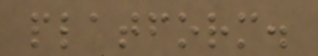platform.
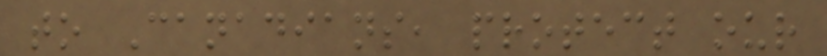to Canadians, protect our
